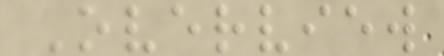Overview
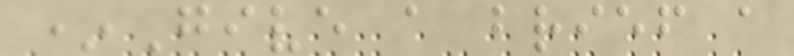*Give a brief a
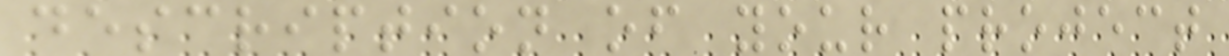description of your project
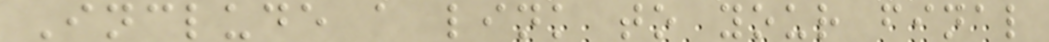Include a link to your final
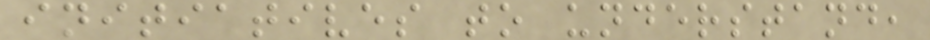initiatives to understand,
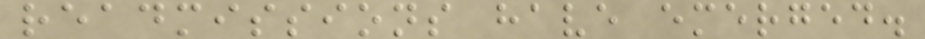readmissions have emerged.
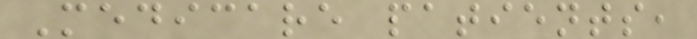Medicare patients,
